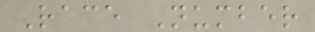Race Number
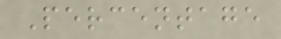Percentage
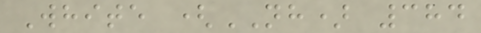White (NH) 384
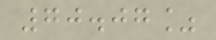70.07%
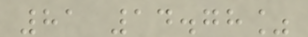81 14.78%
